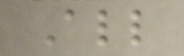All
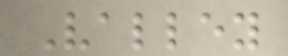Valley
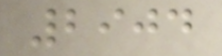2904
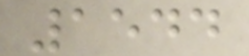1544
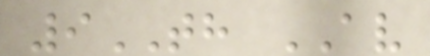9TH AV
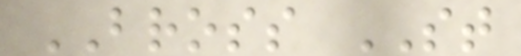BROSS ST
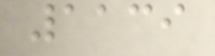1139
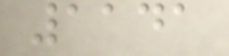1141
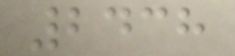2438
